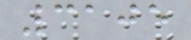3105
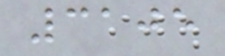3105
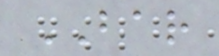BAR
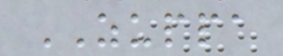ZUPPA
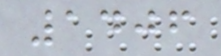1406
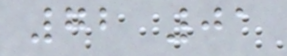72 01
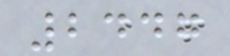2447
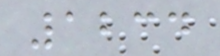1234
